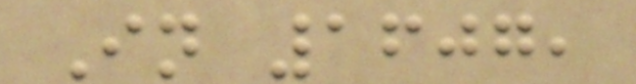In 1607,
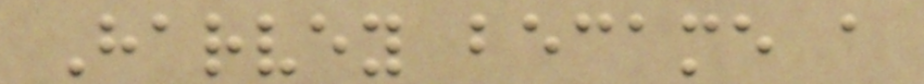Harvey became a
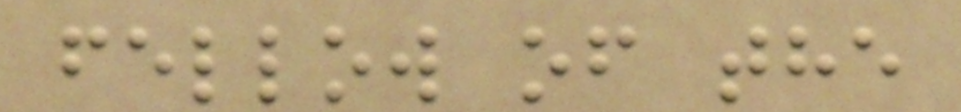fellow of the
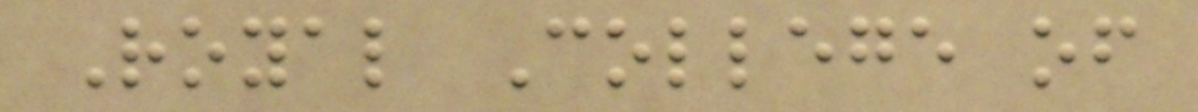Royal College of
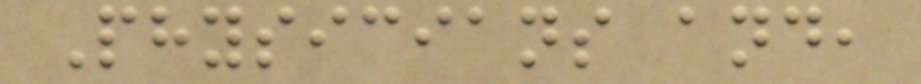Physicians and,
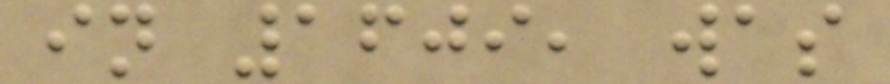in 1609, was
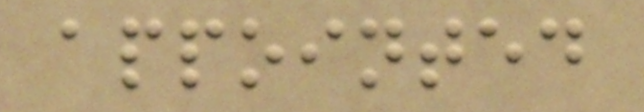appointed
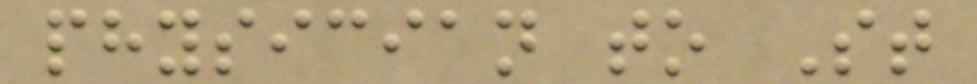physician to St
